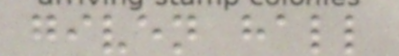given hall
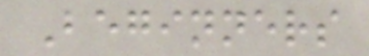Beginners
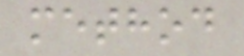method
